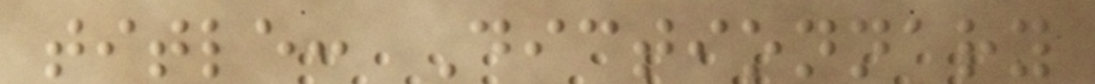title: Dictionnary
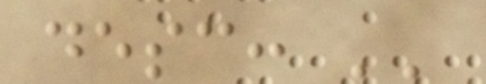desc: ''
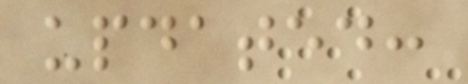updated:
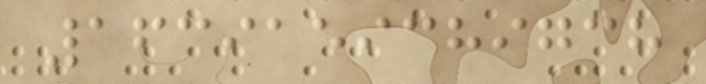1639159389738
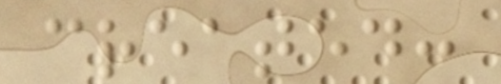created:
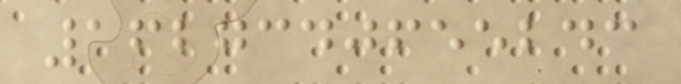1627340655243
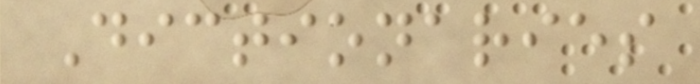Dictionaries
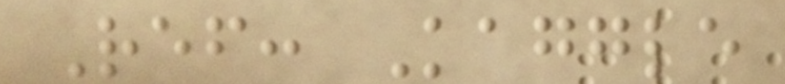Ref: Kaggle
